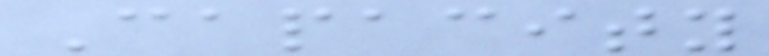Capacity
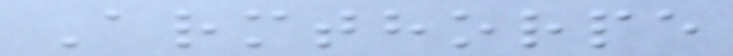Armthorpe
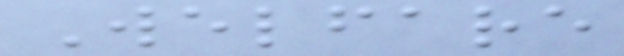Welfare
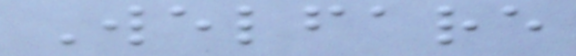Welfare
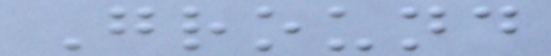Ground
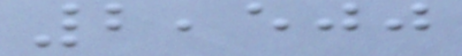2,500
